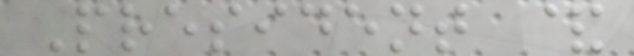President &
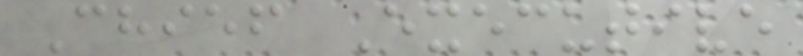Chief Executive
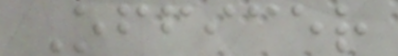Officer
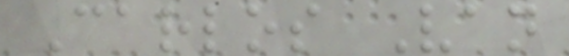Carlos Van
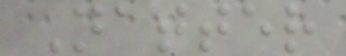Natter
